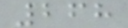268
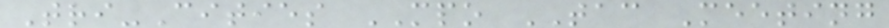Tri-Cities MPO TAC Meeting
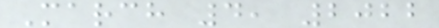March 4, 2022
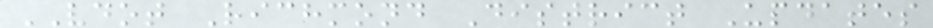VDOT Richmond District Updates
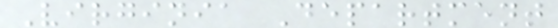Virginia Department
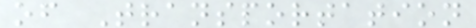of Transportation
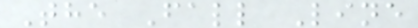The Fall Line
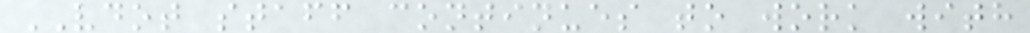VDOT staff continues to work with
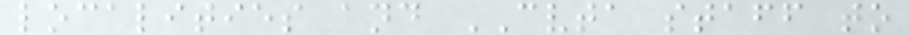localities and CVTA staff to
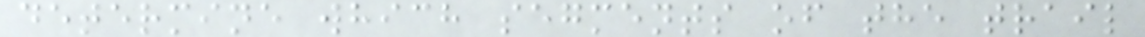determine which segments of the trail
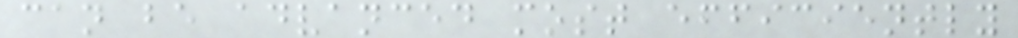can be advanced most efficiently
